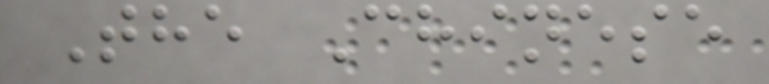The Chinese
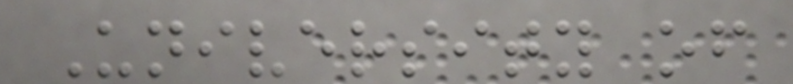University of
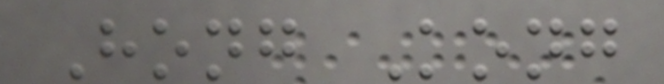Hong Kong
